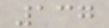137
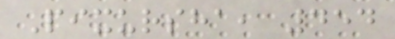Pixursha, 454
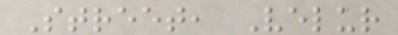Street, Velur
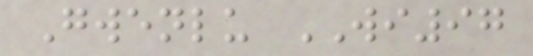Gwenlu WI97
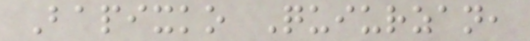Bapixko Quiurzan,
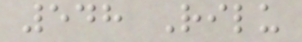548 Rilu
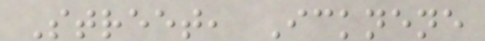Street, Icknene
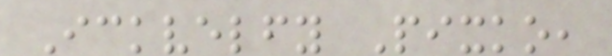Ickvelfy Pixko,
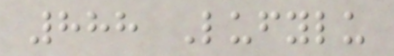888 Lufylu
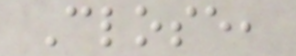Close,
